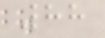88
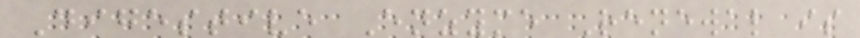Digestive Enzyme Renewal is
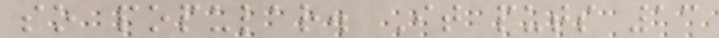so popular. It puts 13
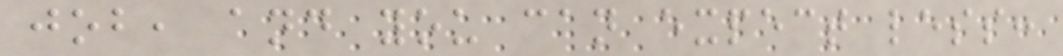job, and you can expect less:
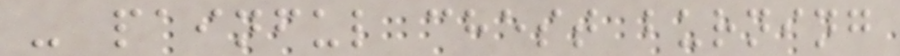- painful chest burning
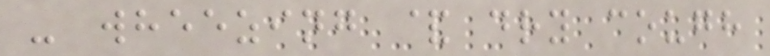- wheezing & dry cough
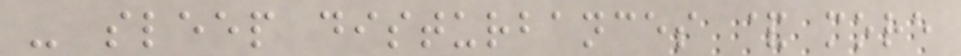- sleep disturbances & more
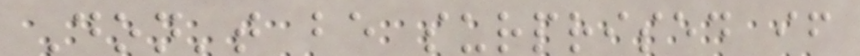Don't be surprised if
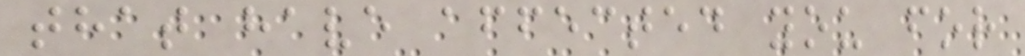that have affected you for
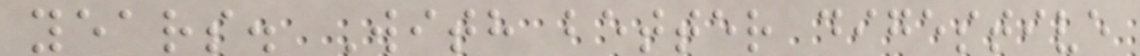years. With better digestive
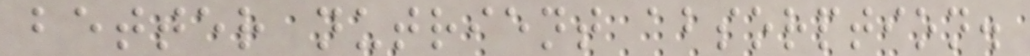better nutrient absorption.
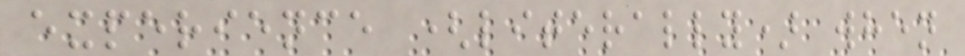experience (literally) when
